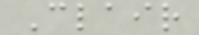Clair
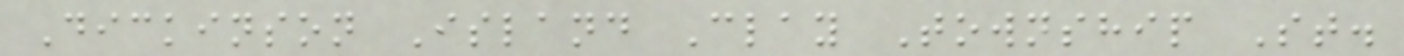Dickinson Island Clay Township St.
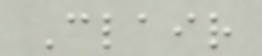Clair
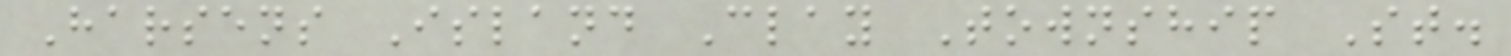Harsens Island Clay Township St.
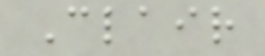Clair
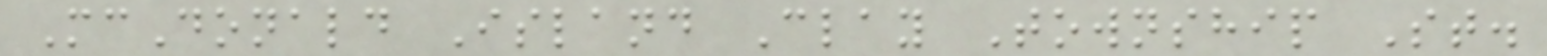McDonald Island Clay Township St.
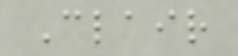Clair
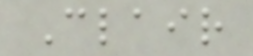Clair
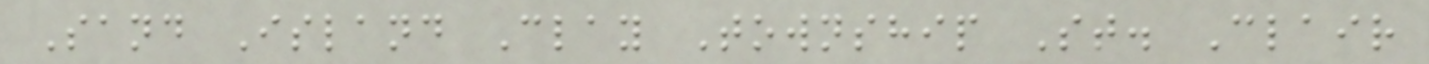Sand Island Clay Township St. Clair
